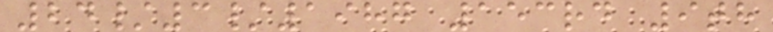24/3/1987 153rd 9th
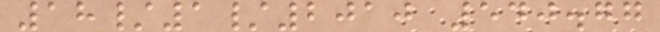18/1/2010 540.77
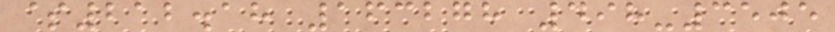$212.18 163278 498-3505
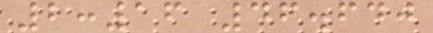2:16 46.640
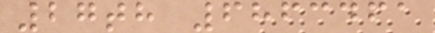27th 6863461
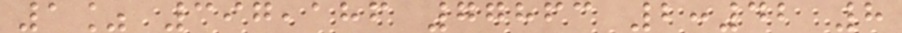1% 397,186 77863 2:42 8
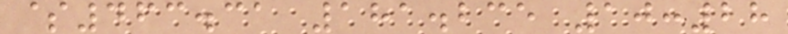$463.31 181.235 10:28
